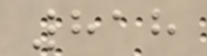818
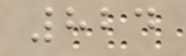824
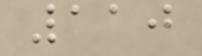110
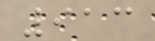913
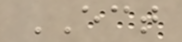ECT
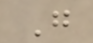G
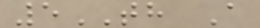5TH A
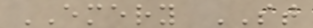EMERY ST
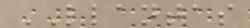LLANTAS
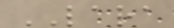LARA
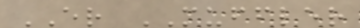ER MUFFLER
